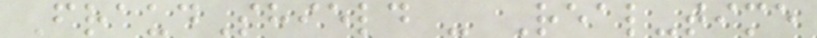FraudShield - Real-time
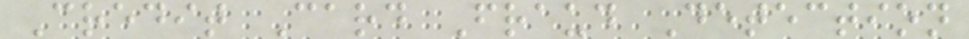Credit Card Fraud Detection
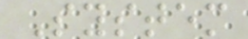System
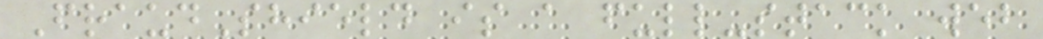FraudShield is a full-stack web
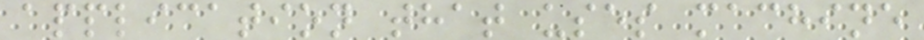application that uses machine
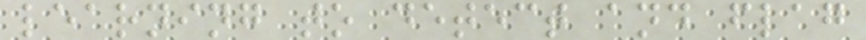learning to detect and flag
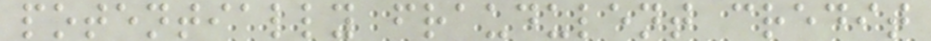potentially fraudulent credit
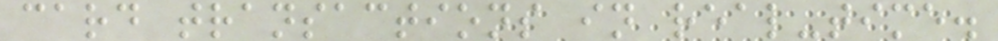card transactions in real-time.
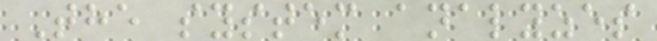The system analyzes
